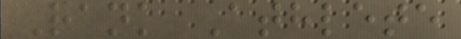Rank Athlete
